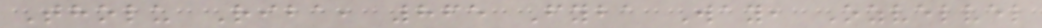Tholu Riba, 865 Fyba Way, Ozvelvel
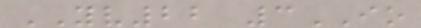YV22 3IO
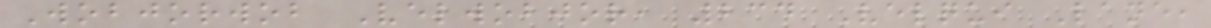Wobjorwob Velwobjor, 234 Velqui Lane,
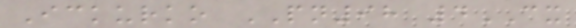Ickurko PN98 4CX
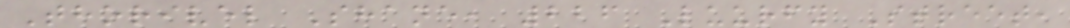Thorivel Shane, 226 Luurfy Street,
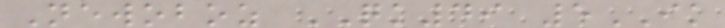Newoboz QK49 5IK
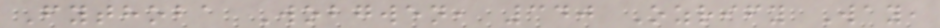Fythoba Wobgwen, 340 Ozrify Way,
